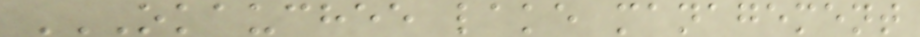OKAUCHEE LAKE MANAGEMENT
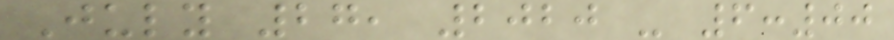July 27, 2020 - 6:00
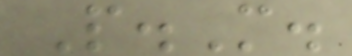P.M.
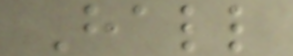Hall
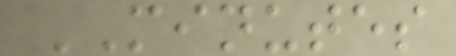MINUTES
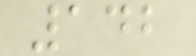142
